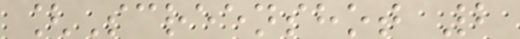[Screenshot 2
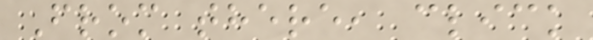From there, click
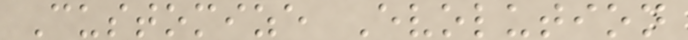Customize Evolution
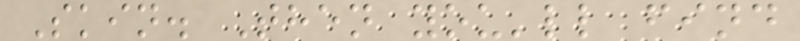Skin. Then you'll find
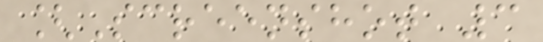[Screenshot 3
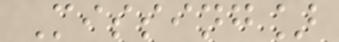Missing]
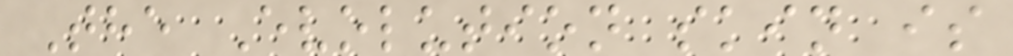The Evolution skin is
